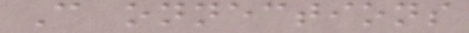C onnections
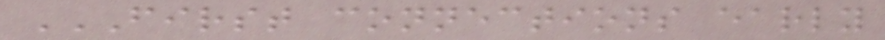FIRST CONNECTIONS EARLY
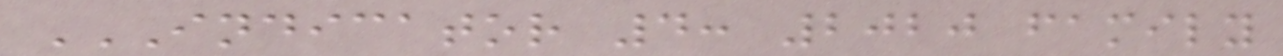INDICATOR 4: 2020 FAMILY
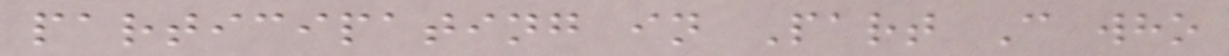participating in Part C who
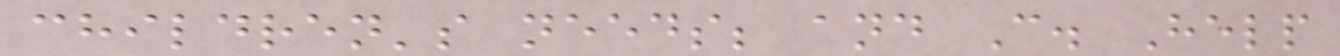children's needs; and C. Help
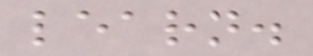learn.
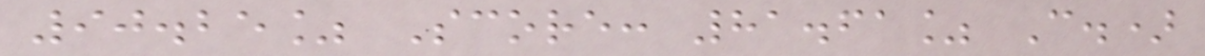90.25% Score: 81.61% C.)
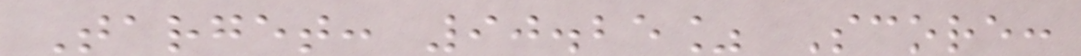Target: 90.25% Score:
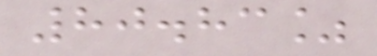80.83%
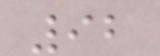92
